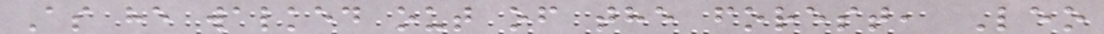As he walked out of the forest, Leo
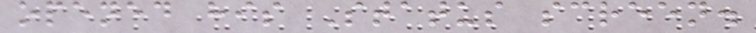opened his Status screen.
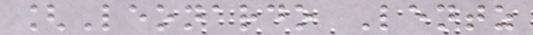[Leonardo Lentz
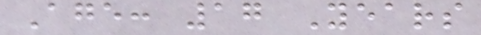Age: 17 Years
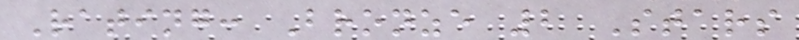Rating: Bronze 2 Stars
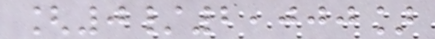[0/2,000]
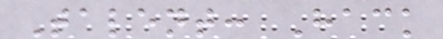Talent: Hack
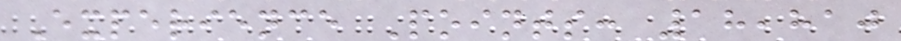Experience Points: 18,810
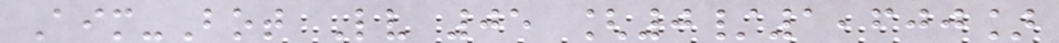Aim-Bot Lv 05 [0/1,600]
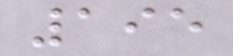195
